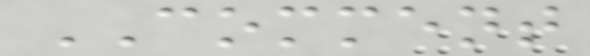COMMENT
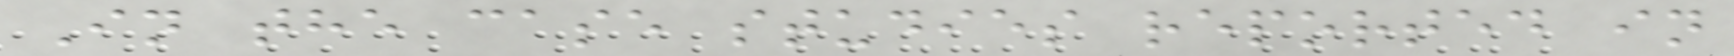In the case studies reported in
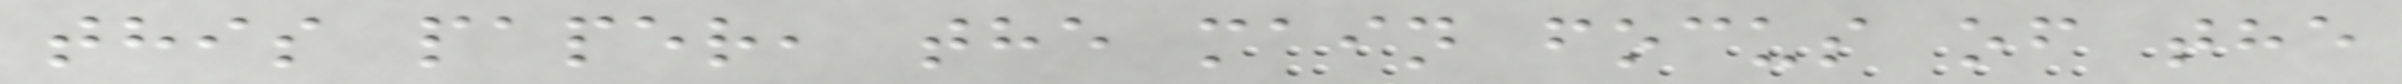this paper, the main focus of the
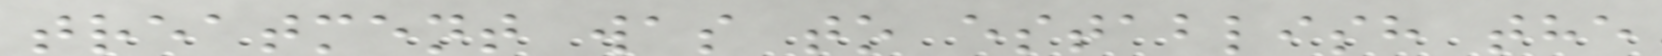treatment was to establish the
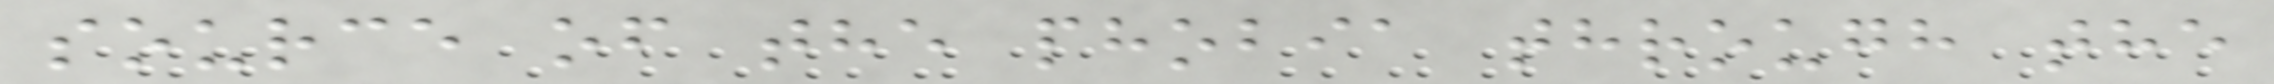source of the phobia through the
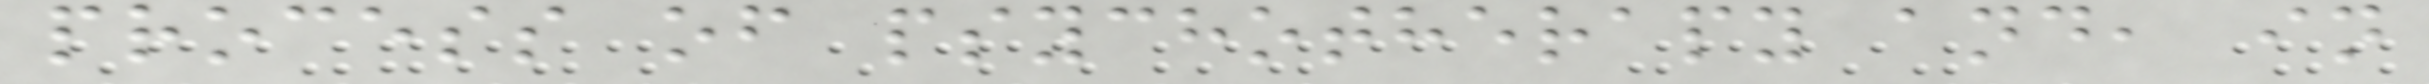process of psychotherapy and, in
